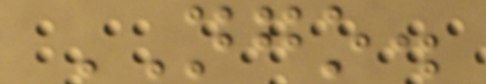NGO.
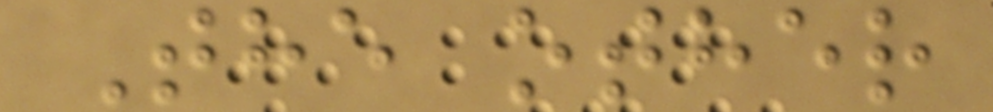The other
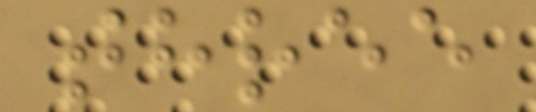three
